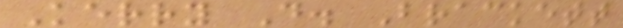Kerry D. Brackett
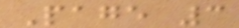Page 3
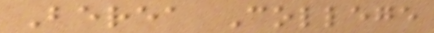Berea College
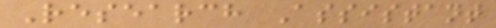Research Assistant
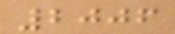2006
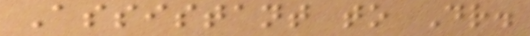Assistant to Dr.
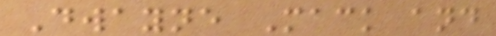Dwayne Mack and
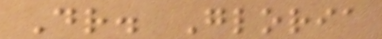Dr. Gloria
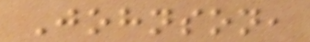Johnson,
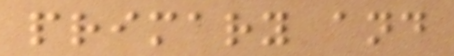primary and
